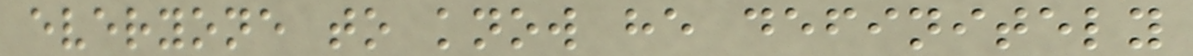everyone to know he definitely
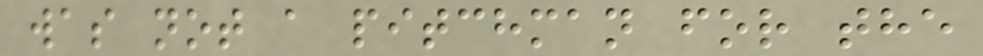was not a pitchman for the
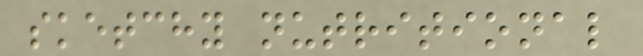sketchy nutritional
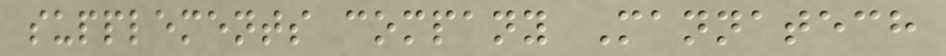supplements company Mannatech
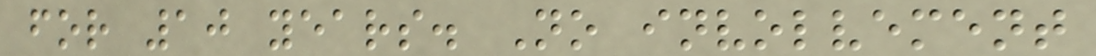for 10 years. No involvement
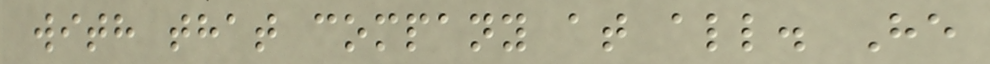with that company at all. He
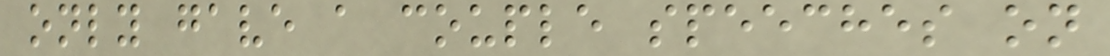only gave a couple speeches on
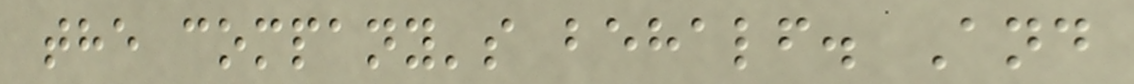the company's behalf. And
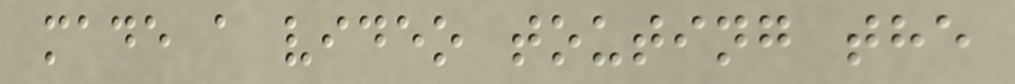made a video touting the
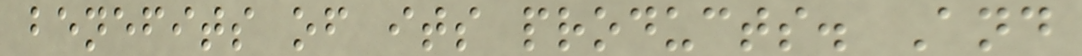benefits of its products. And
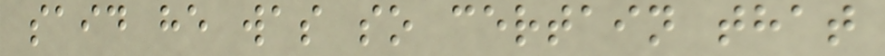said he was so certain that
